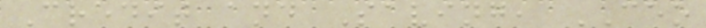Credit and Saving, CEO
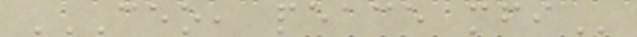CEO, PEACE MFI
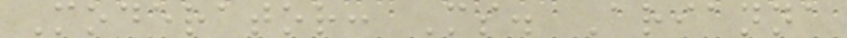Moderator: Ms. Arianna
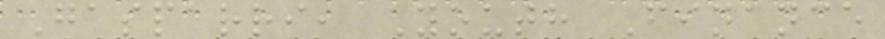Gasparri, Youth Finance
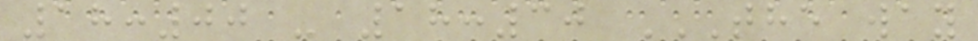18:00 - 18:30 THE WAY
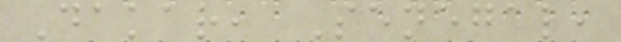Dakar, Senegal,
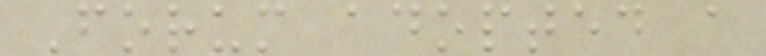Forum adopted a
